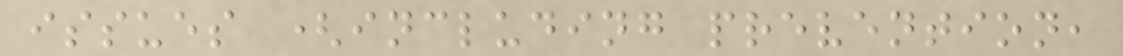issues (including prevention,
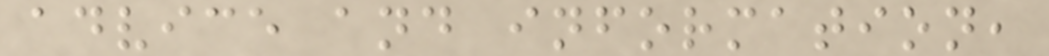advice and information,
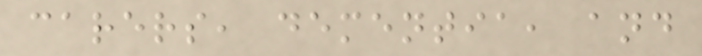carers, dementia, and
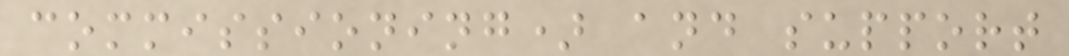commissioning) and support
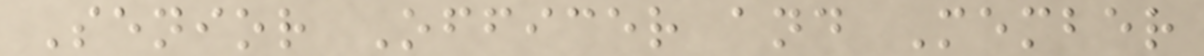Senior Officer and Member
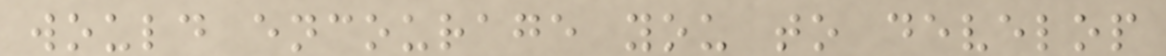would encourage you to develop
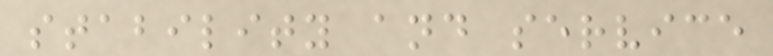stability and service
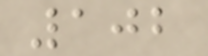102
